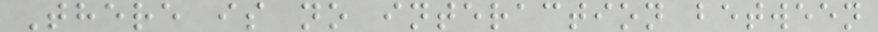There is no interaction between
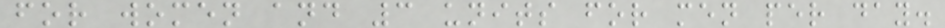for women and 3 units for men per day.
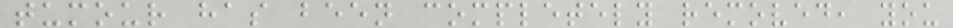tumour has been completely removed, you
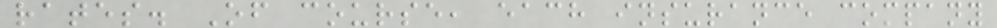rates. Of course, each insurance company
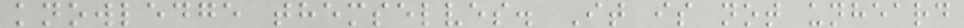knowledge themselves. It is not unheard
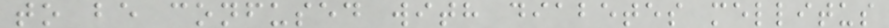to be confused with diabetes mellitus
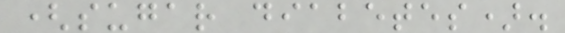(sugar diabetes).
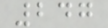247
